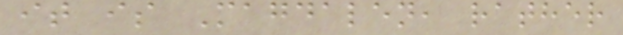it is Magdalen, rather
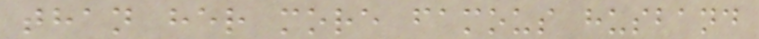than her more famous husband
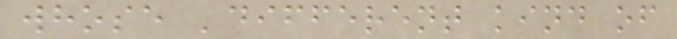whose 'different kind of
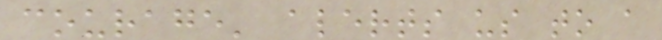courage' alerts us to a
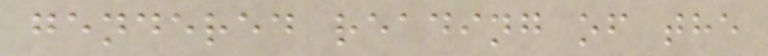gendered reading of the
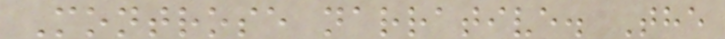Montrose narrative. The
